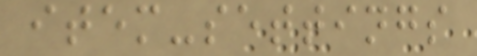item-settings
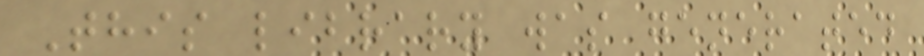This library was generated
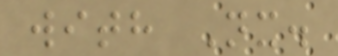with Nx.
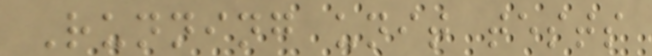Running unit tests
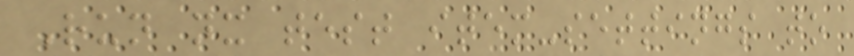Run nx test item-settings to
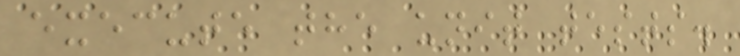execute the unit tests.
